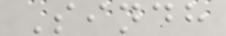Sindh
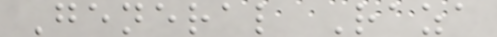General Raza
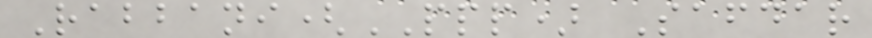Rabbani(PPP) Safdar
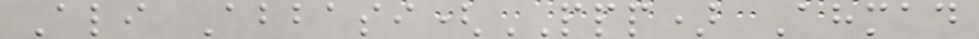Ali Abbasi(PPP) Ahmad
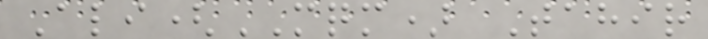Ali(MQM) Tahir
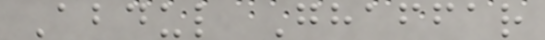Abdul Ghaffar
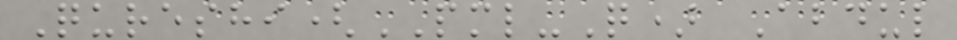Qureshi(PML-Q) Abdul
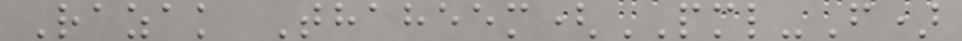Razak Thaheem(PML-F)
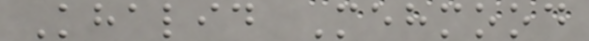Khalid Mehmood
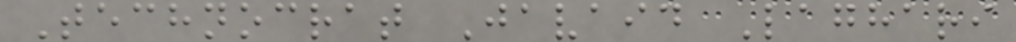Technocrat Javaid Laghari
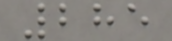285
